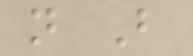n B
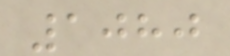1080
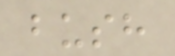bush
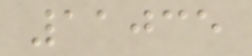11035
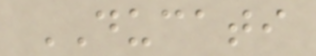DUCATI
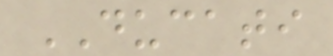DUCATI
